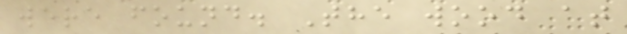were found. The wood at
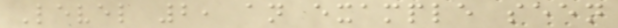Level 2, an example seen
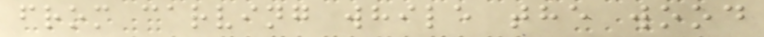from carving while the wood
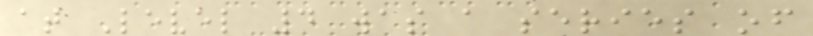at Level 4 was a series of
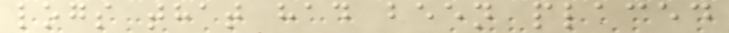logs that had been placed
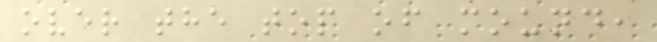over the top of mound,
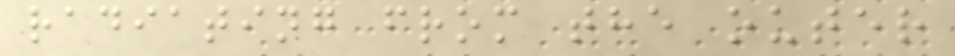radiating from the outer
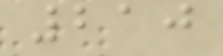210
